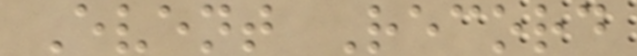Event Record
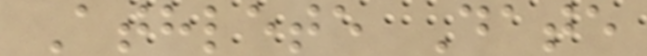Athlete Date
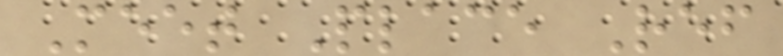Meet Place Ref
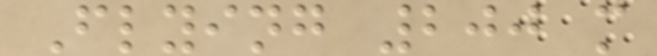Flying 200 m
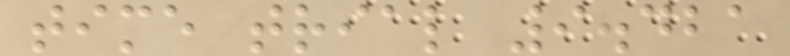time trial 9.421
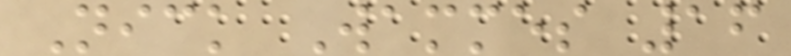Nick Wammes 16
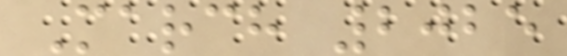March 2025
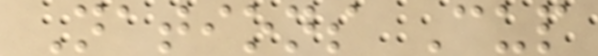Nations Cup
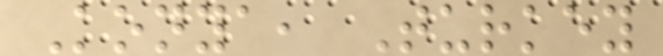Konya, Turkey
